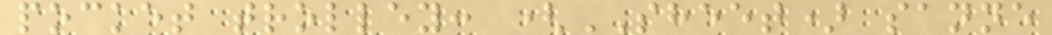pocket trolley: (SHEET) sanne
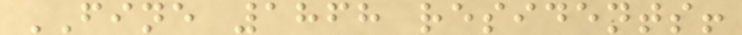FINE 1868 residents!
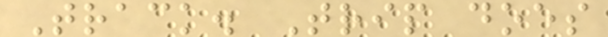Track. Trip does
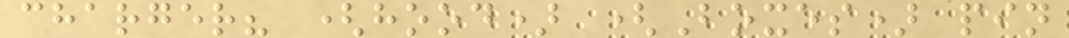charger? (hood) (Boxes) pin
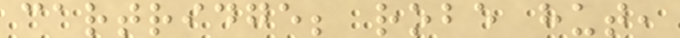cartridge; robe hut,
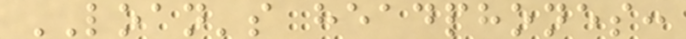LOAN's headphones:
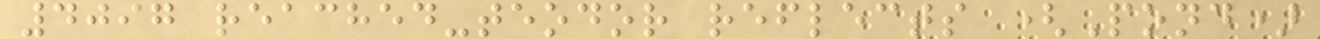4097 reached-teodor reflects (Pond)
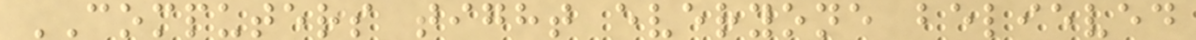COMPUTERS tight everyone believed
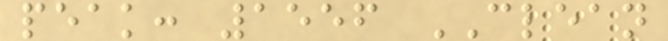peak: 1556 CLEAN
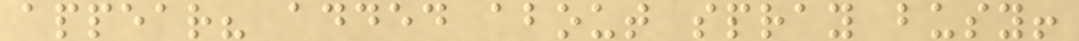appear? added about spray busy!
